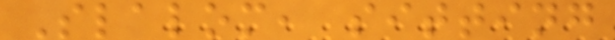Slalom, sitting
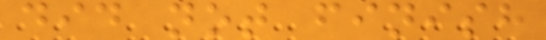did not finish
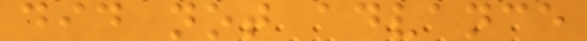did not advance
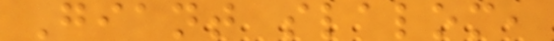Giant slalom,
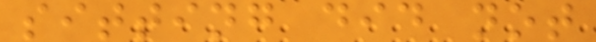sitting did not
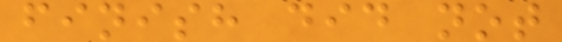finish did not
